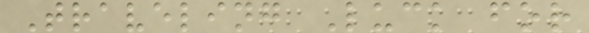Traveling Luck for
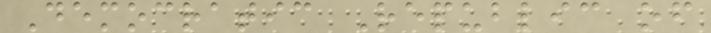Democratic Republic of
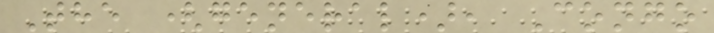The (general), Congo
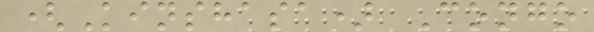(Kinshasa) Congo
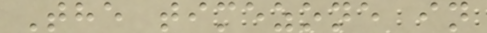The timezone in
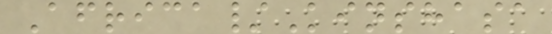Africa/Kinshasa
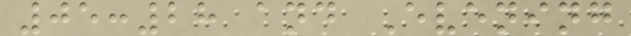05:28 and Evening
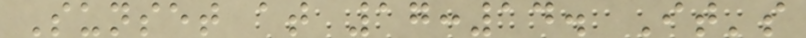Sunset at 17:14. It's
